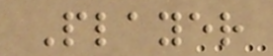Player
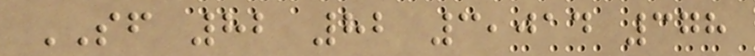SF 82 82 3,014 378
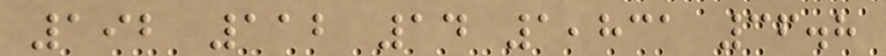192 112 14 1,831 36.8
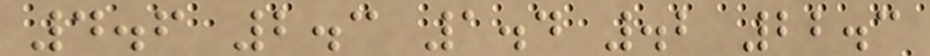4.6 2.3 1.4 .2 22.3
